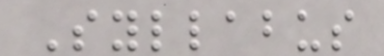Syllabus
